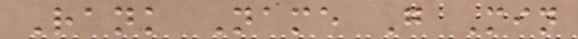Rank Name G Min
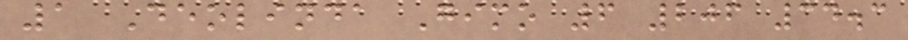1 Deolinda Gimo 6 206 34.3
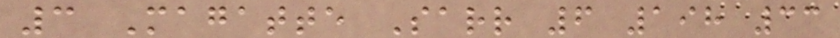3 Magatte Sarr 6 198 33
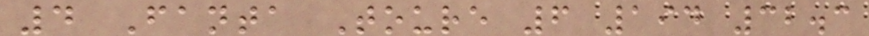4 Fanta Toure 6 194 32.3
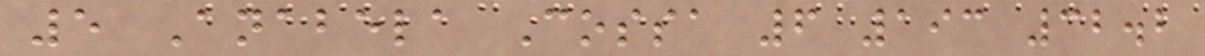5 Anabela Cossa 6 193 32.2
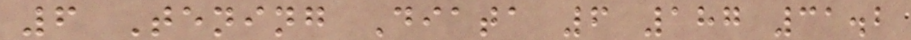6 Tening Diata 6 187 31.2
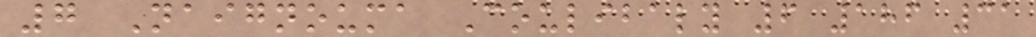7 Naignouma Coulibaly 6 186 31
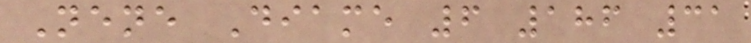Nene Diame 6 186 31
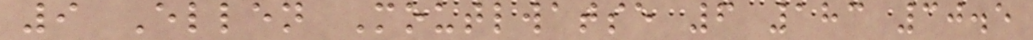9 Ellen Moutlwatse 6 183 30.5
